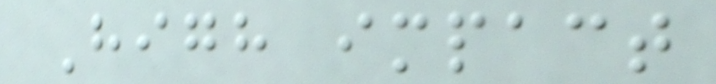High impact
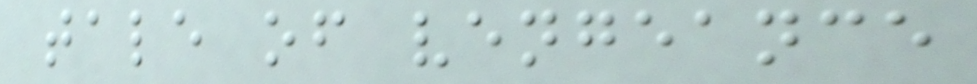tale of vengeance
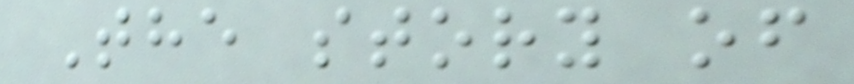The story of
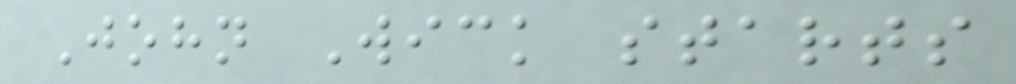John Wick starts
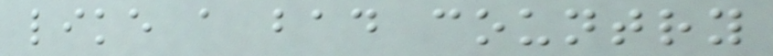like a bad country
